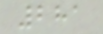281
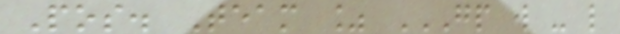Pos. Team % GP W - L
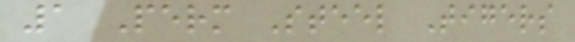1 Perm Steel Tigers
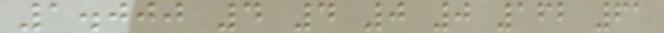1.000 4 4 0 0 162 61
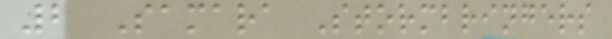2 Samara Stormbringers
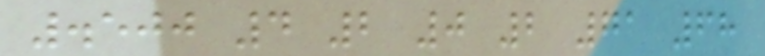.500 4 2 0 2 71 68
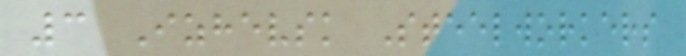3 Izhevsk Steelworkers
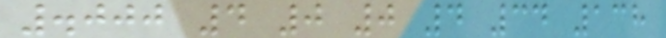.000 4 0 0 4 34 138
